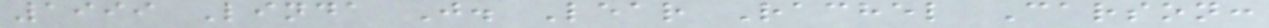1999 Linda J. Lear Rachel Carson:
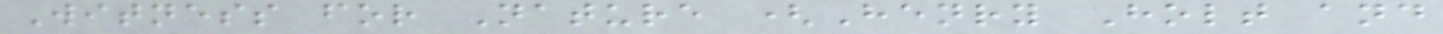Witness for Nature (Henry Holt and
